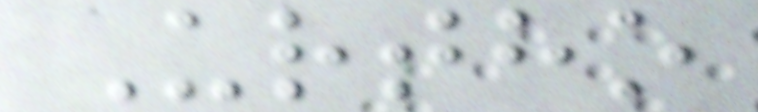Urtho
